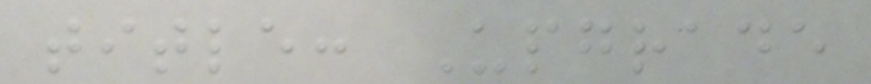title: Upgrade
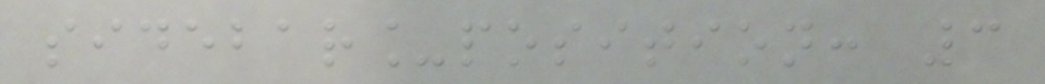sidebar_position: 3
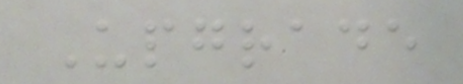Upgrade
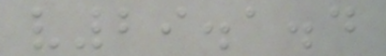v29.1.4
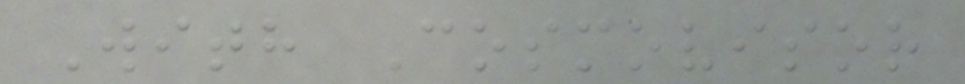With Cosmovisor
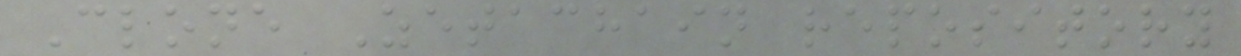Clone Zetachain repository
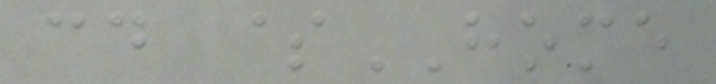cd $HOME
